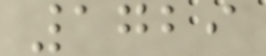1729
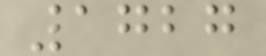1727
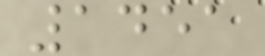1451
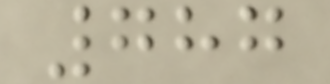787
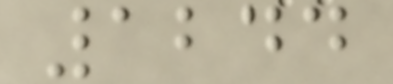1244
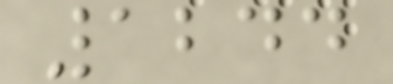1244
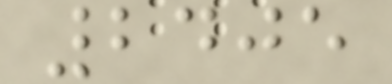2405
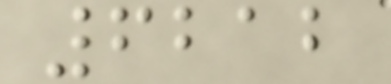6212
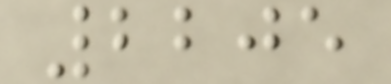2205
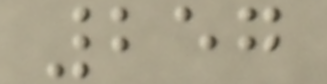257
